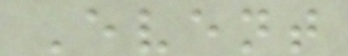Event
